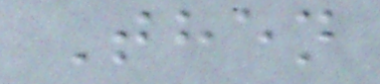Then
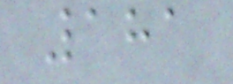181
